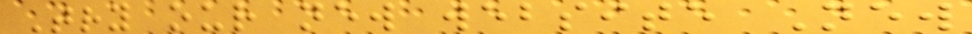Try our new website New
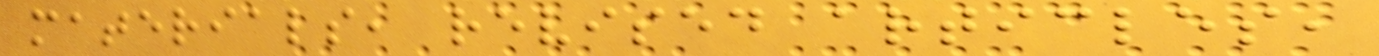materials, revised articles,
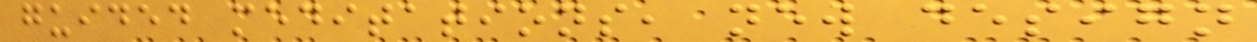guided meditations, new design
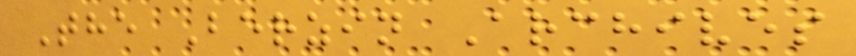The Berzin Archives
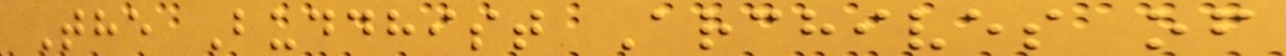The Buddhist Archives of
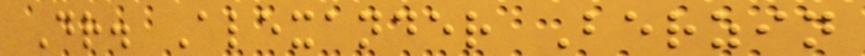Dr. Alexander Berzin
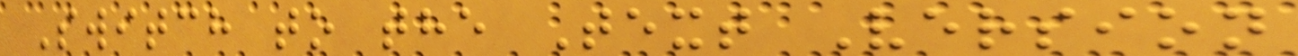Switch to the Text Version
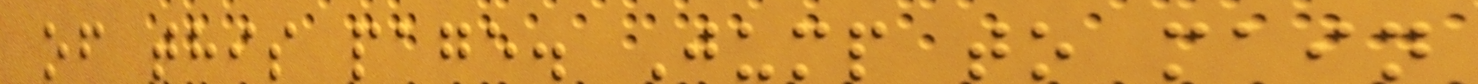of this page. Jump to main
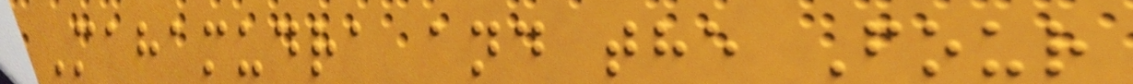Mahamudra and the Four
